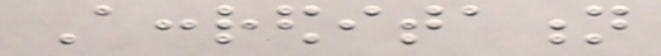Accreditation
